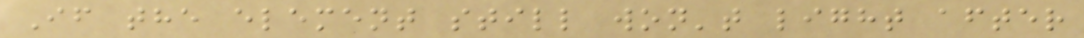If the element still won't light after
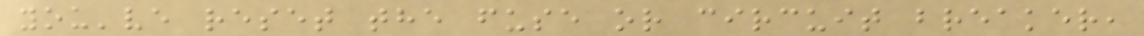you've reset the fuse or circuit breaker,
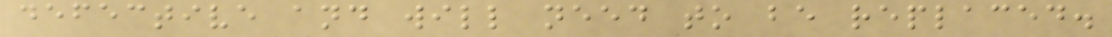defective and will need to be replaced.
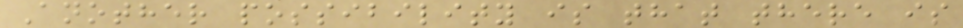Another possibility is that there is
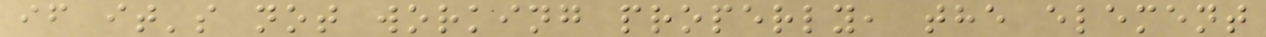if it's not working properly, the element
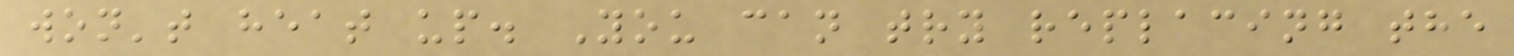won't heat up. You can try replacing the
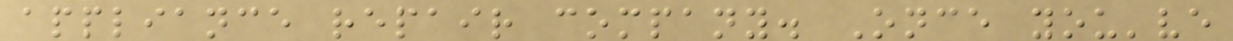appliance repair company. Once you've
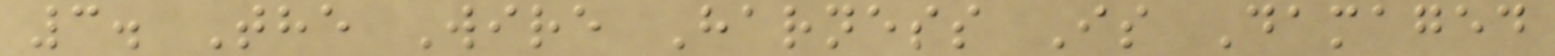3. The Wire Harness Is Damaged
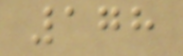178
